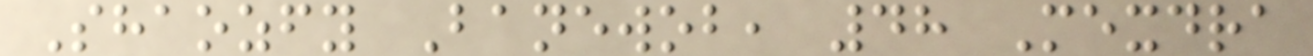Shaozfy Banewob, 48 Mexdra
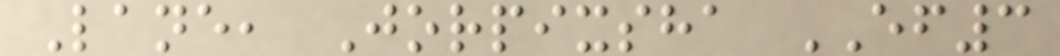Lane, Jorpixsha EF3
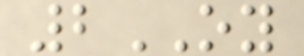2OY
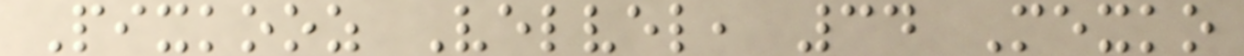Pixkooz Velvel, 34 Mexko
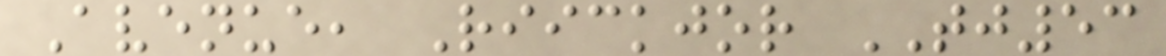Avenue, Riickjor TJ53
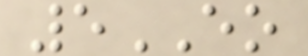5EO
